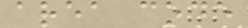area code
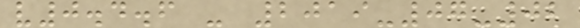v0.4.6 - 2019-07-02
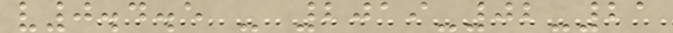v0.4.5 - 2019-02-21
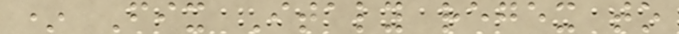* Fix Italy regex to
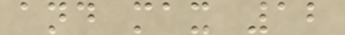and max 12
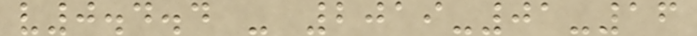v0.4.4 - 2019-01-16
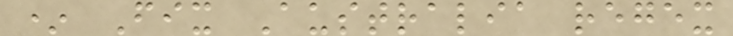* Fix Australia regex
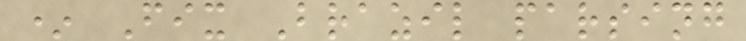* Fix Brazil parsing
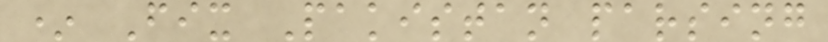* Fix Pakistan parsing
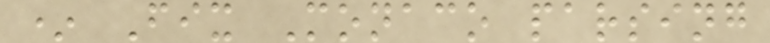* Fix Monaco parsing
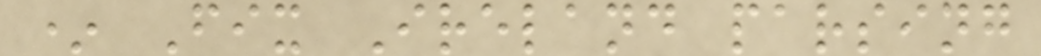* Fix Ireland parsing
